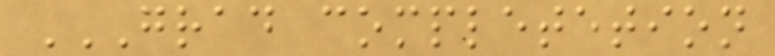GRAD COMPLETETION
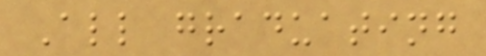All graduating
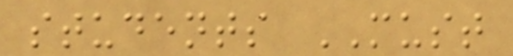students MUST
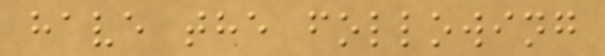have the following
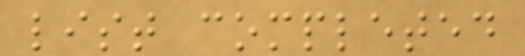list completed
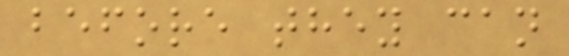before they can
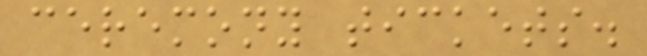ceremony tickets.
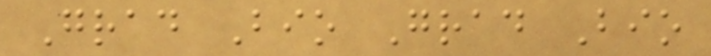Grad Bio Grad Bio
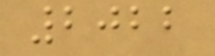2022
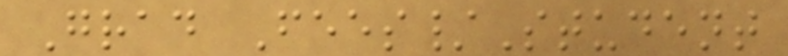Grad Fees/Student
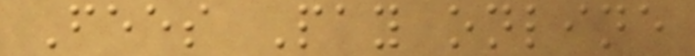Fees Pay online
